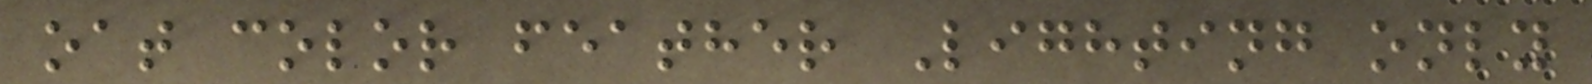oat color feather Lighting only
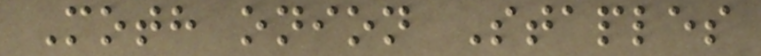Moth onion Staples
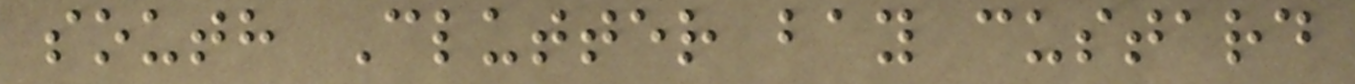south Clutter bay custard
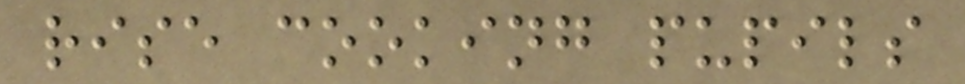rise cooking pupils
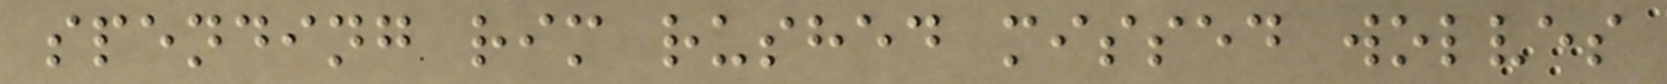spending rim rushed missed wolves
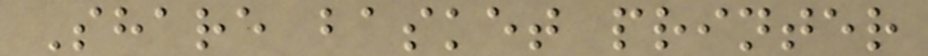Share basket printer
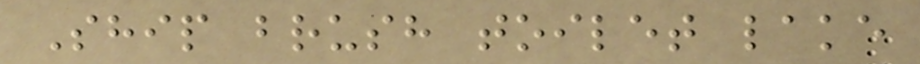Ship brush toilet lake
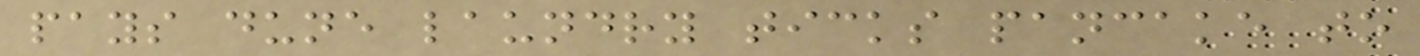pays dune laundry ticks pancake to
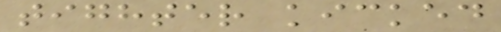tighter kicked
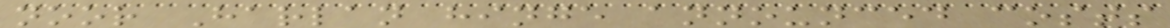noor Harlan hinge announced costs
